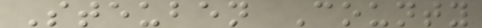Steuben County
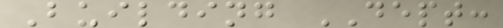Building DEPT:
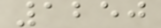1250
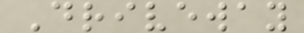Driveway
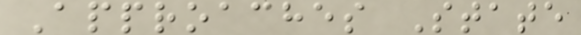Approaches State
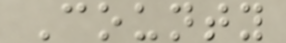County
